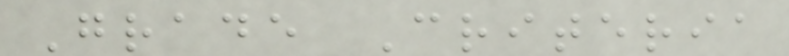Grade Criteria
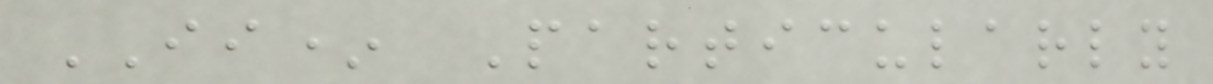II* Particularly
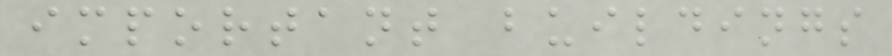important buildings
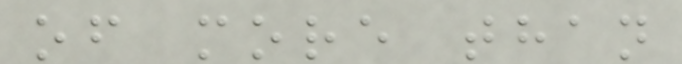of more than
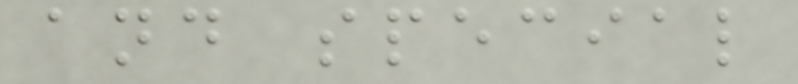and special
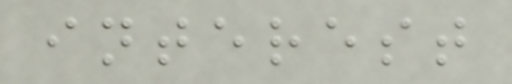interest
